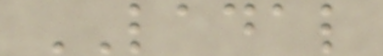LADAL
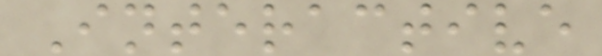Interactive
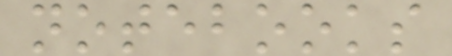notebooks
